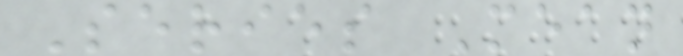Series Mean
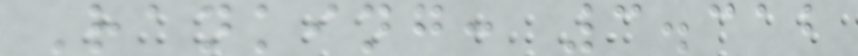Ranking: 3.312
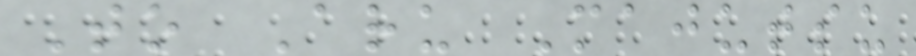To Aru Majutsu
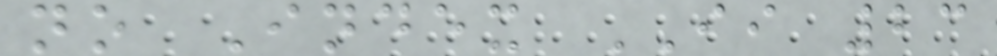no Index II 23
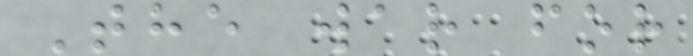The war for
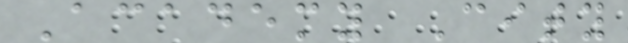Academy City
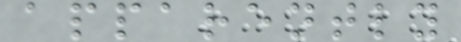apparently
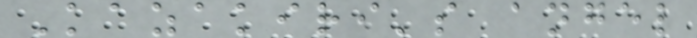Kazakiri's angel
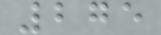275
